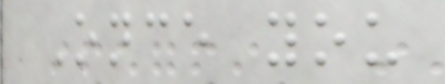Once you
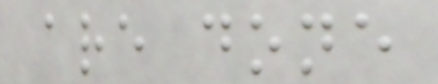are done
